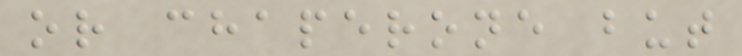or chaperone but
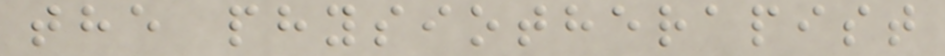the physiotherapist
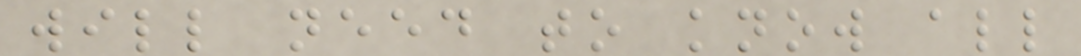will need to know all
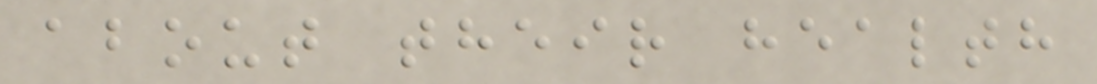about their health
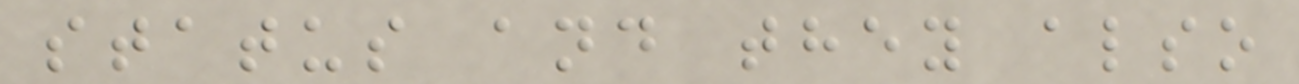status and they also
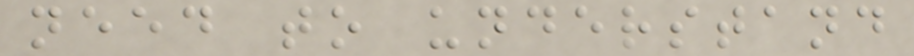need to understand
